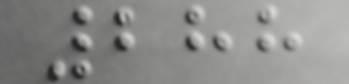288
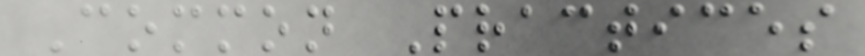Common Practices
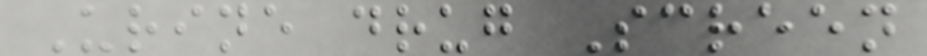Urine drug Screen
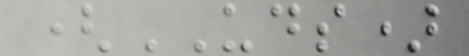(UDS)
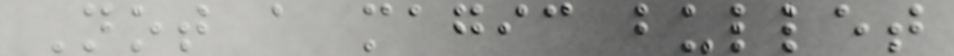Not a magic bullet
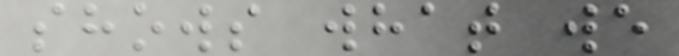shows what we
